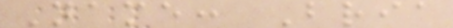Name: Bria
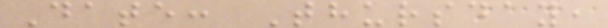Date: Thursday,
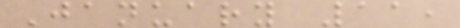January 11,
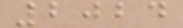2024
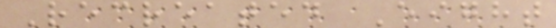Recreated Eight
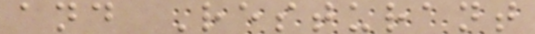and Resturant
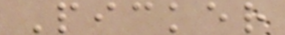Picker
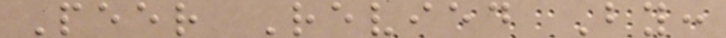Peer Revied By:
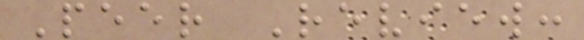Peer Review:
